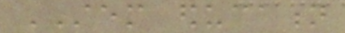STEM education
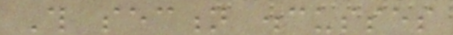This section discusses
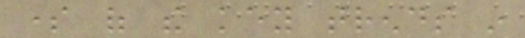some of the key trends in
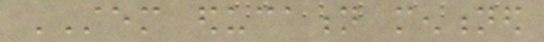STEM education mentioned
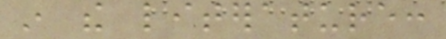in the literature:
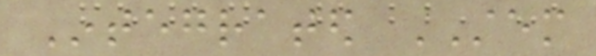Integrated STEM
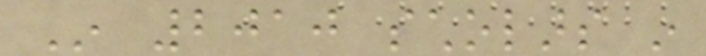In 2010 scholars in
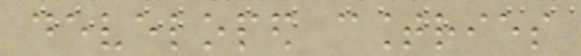developed countries
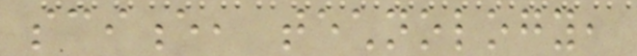science, technology,
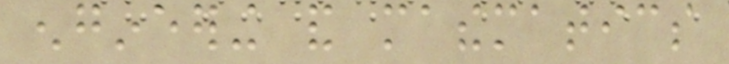engineering and mathematics
